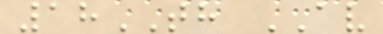18TH AV
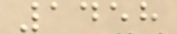1458
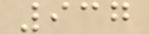937
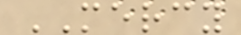MERCY
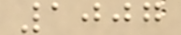1007
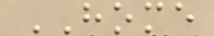HOME
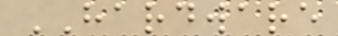HARDWARE
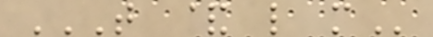T & L M
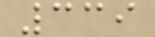339
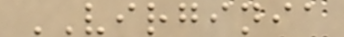VIRGINIA
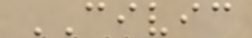CIVIC
